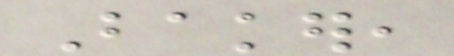Baker,
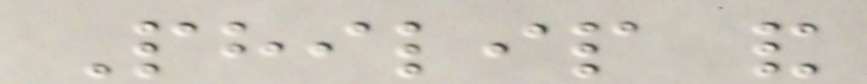Philip and
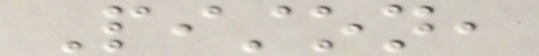Piston,
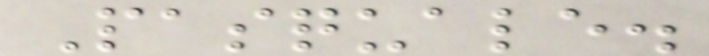Pasquale.
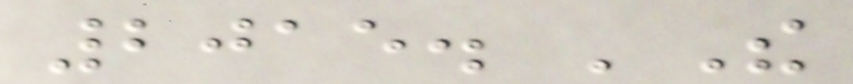2015. 'The
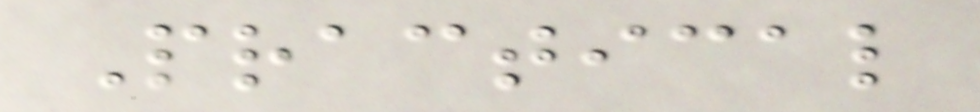Practical
